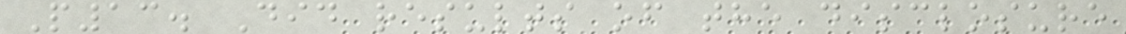P13. Did results of the disclosure
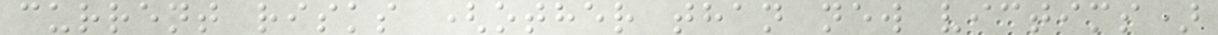current risks (other than new victims)
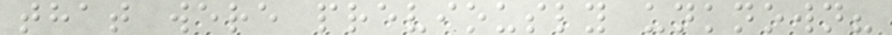that were previously unknown?
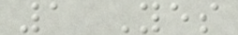1 Yes
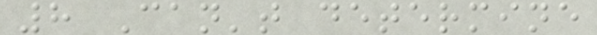8 Can't determine
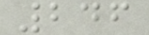246
